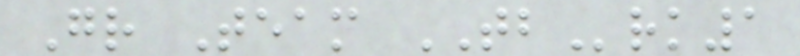Gr Team TBrk1
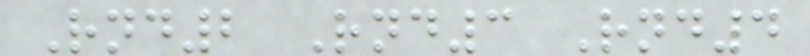Rnd2 Rnd3 Rnd4
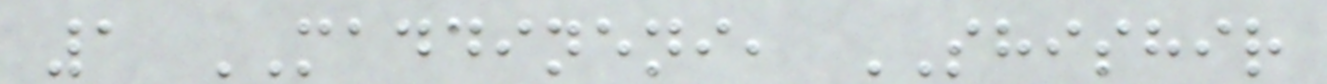1 MADDINENI, SHISHIR
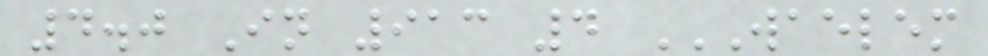4.0 In 913 4 WAELEM
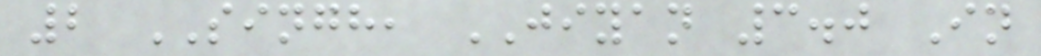2 SINGH, JIYAN 3.0 In
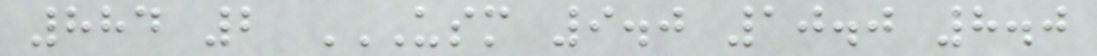884 2 USM 9.0 10.0 8.0
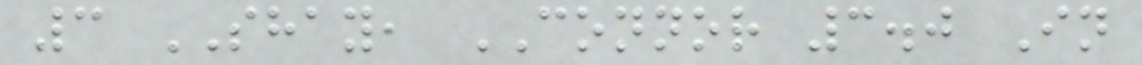3 SHAY, CONNOR 3.0 In
